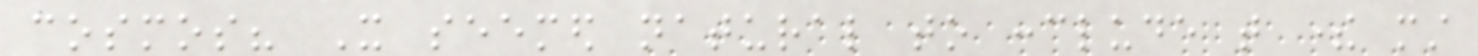cosmos? It seemed natural to conclude that there must
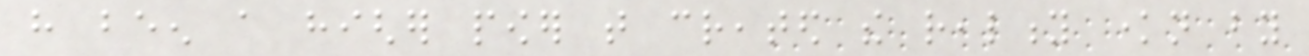have been a higher power that created the reality known by
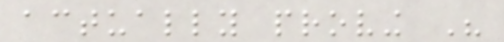actually proving His
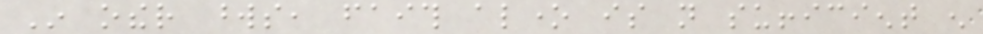In other words, faith alone is not sufficient enough
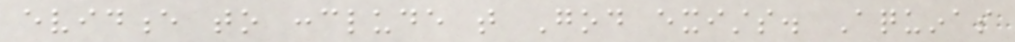evidence to conclude that God exists. Aquinas
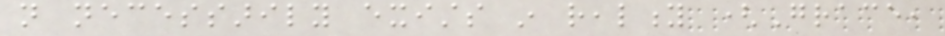not necessarily exists in reality (Grace,
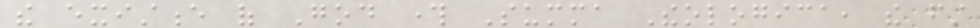the existence of God through Summa Theologica, the first
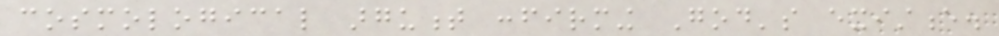cosmological argument confirming God's existence.
